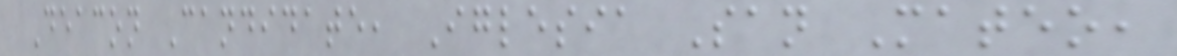Deacon Candidate, Iglesia San Mateo,
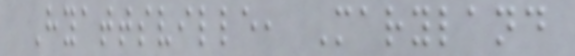Hyattsville, Maryland
